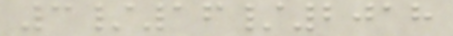3/16/2018
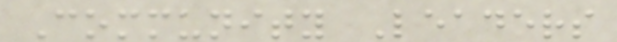Community Leaders
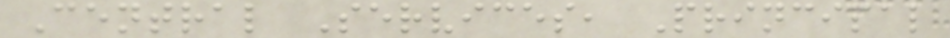Central Services, Principal
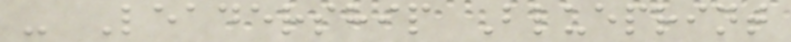- Leadership Blueprint
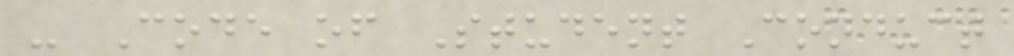- Code of Student Conduct
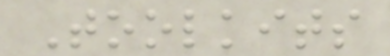Toolkits
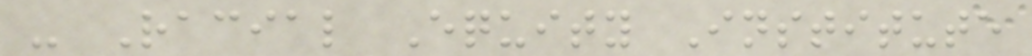- Racial Equity Institute
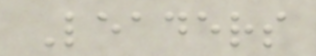Leaders
